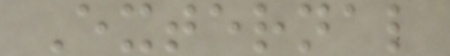External
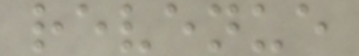revenue
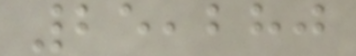25,280
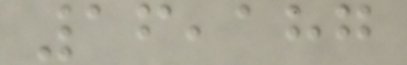16,187
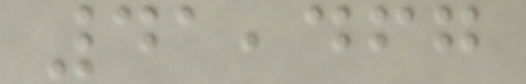41,467
